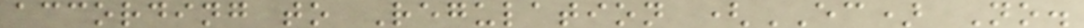according to Regulation (EC) No.
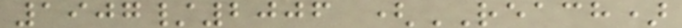1907/2006 (REACH)
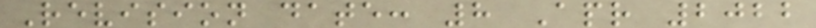Revision date: 8 Apr 2022
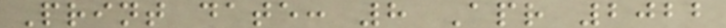Print date: 8 Apr 2022
